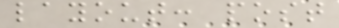layout: post
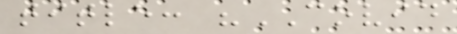title: "COVID
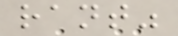rant"
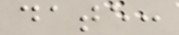date:
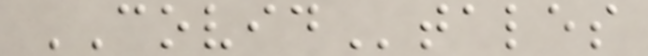COVIDtales
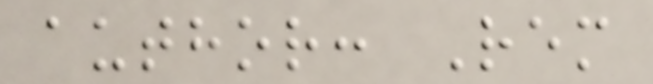author: Rem
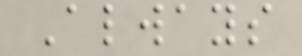Always
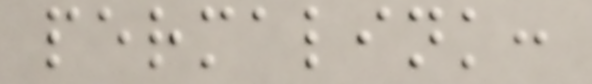permalink:
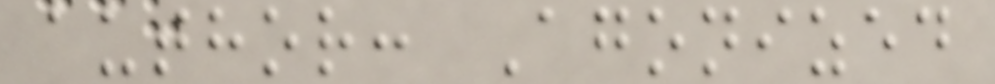author: Agonized
